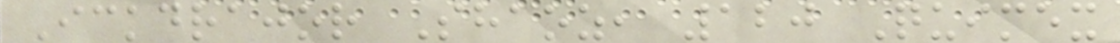Ickdrajor Shaoz, 120 Quimex
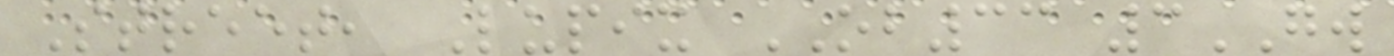Street, Lupix OB33 3GW
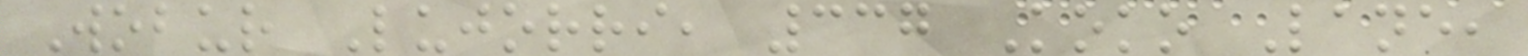Wobur Lujorri, 337 Koko Lane,
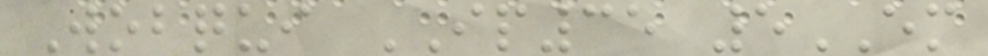Wobqui IP35 5EM
